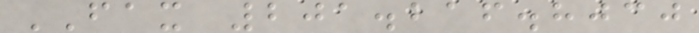FAX 201.216.8030
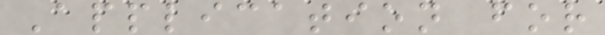Application for
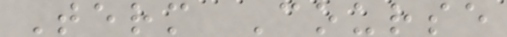Term Course
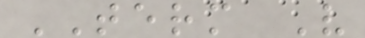TERM V
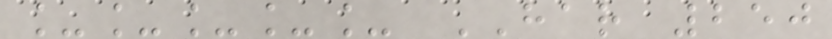_____ HAR 250
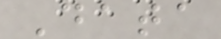Data
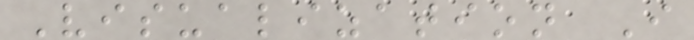Visualization I
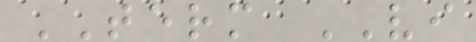TERM VI
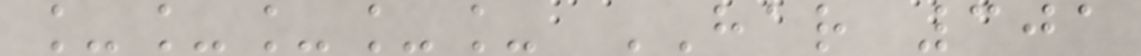_____ HAR 301
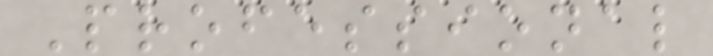Professional
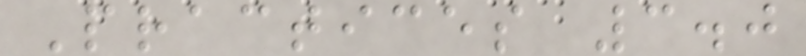Practices 3.0
